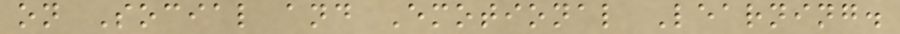on Social and Emotional Learning.
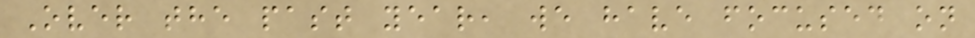Over the past year, we have focused on
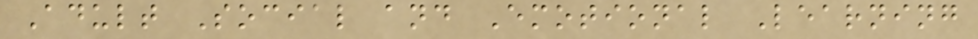Adult Social and Emotional Learning
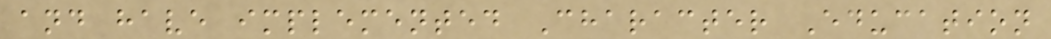and have implemented Character Education
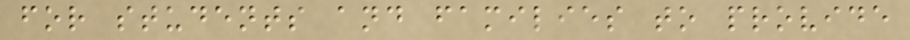for students and families to provide
